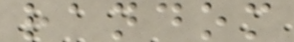random
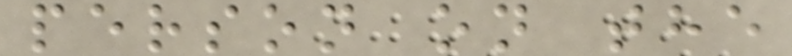person on the
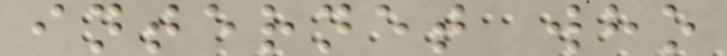internet who
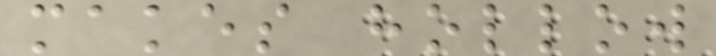makes hollow
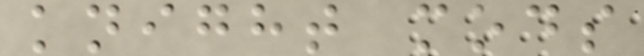knight mods
